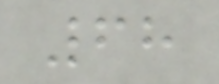68
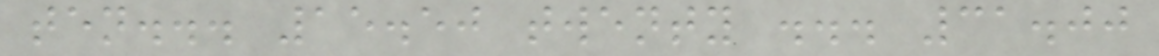ten... 15.50 twenty ... 31.00
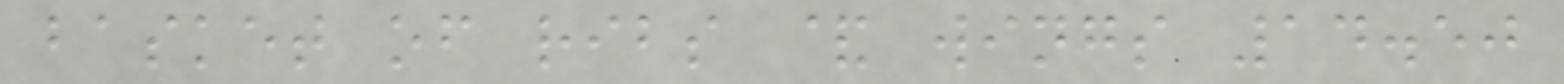basket of ribs & wings 14.50
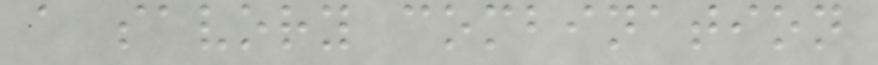a savory combination
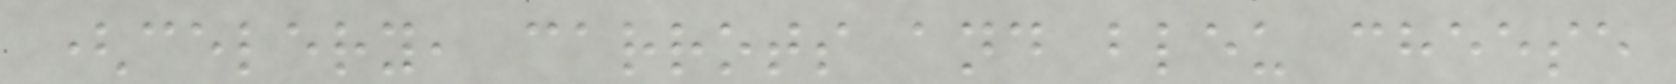(celery, carrots and bleu cheese
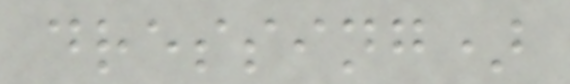dressing)
